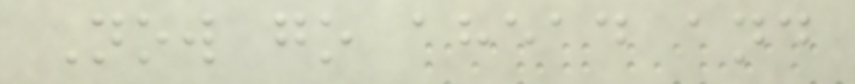Now go ahead and
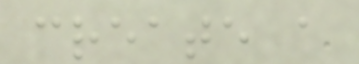create a
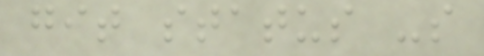git status -s
